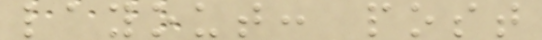layout: post
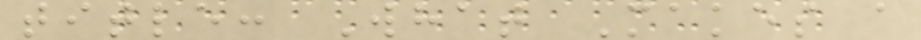title: What Makes a
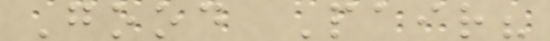Good Pair?
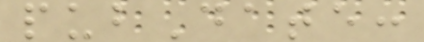pubDate:
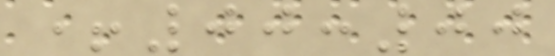+00:00
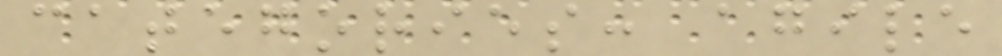categories: agile
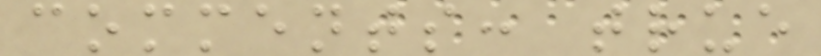comments: true
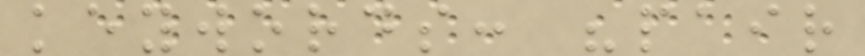keywords: "pair
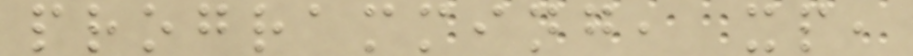programming, xp,
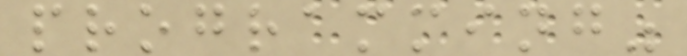programming"
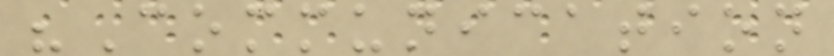"Communication
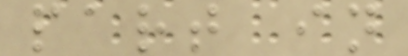part in
